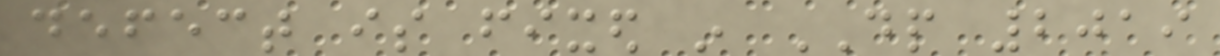defect is fixed in DP 2019
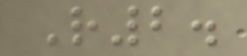R2.
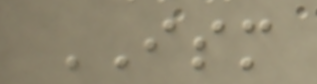ISM
